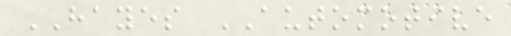HAYES AUTOMOTIVE
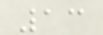13
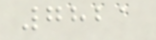7821
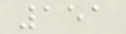151
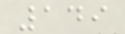149
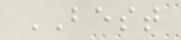BEST
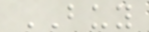BUY
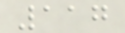117
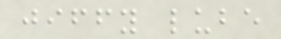jiffy lube
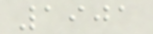1901
